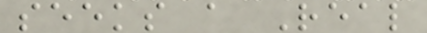seeks a Real
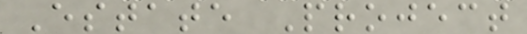Estate Project
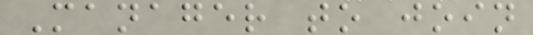Manager to join
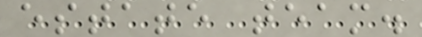estate team.
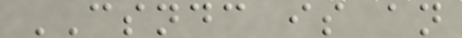CSNDC is an
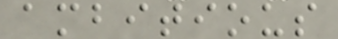ambitious
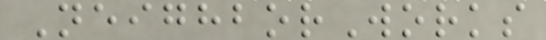NeighborWorks
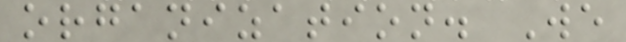organization. We
